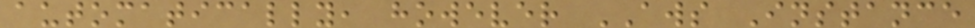automatically, however AWS Instance
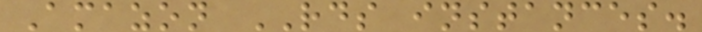Amazon RDS instances.
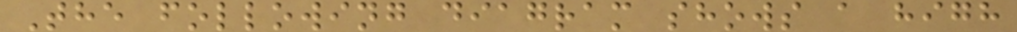The following diagram shows a high
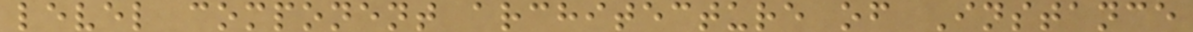level component architecture of Instance
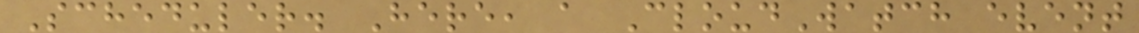Scheduler. Here, a CloudWatch event
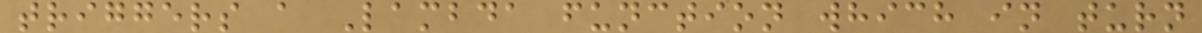triggers a Lambda function which in turn
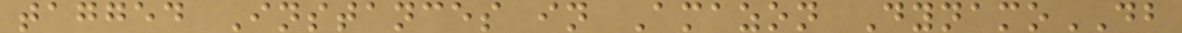tagged Instances in Amazon DynamoDB
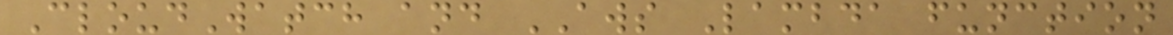CloudWatch and AWS Lambda function
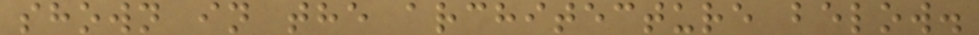shown in the architecture below.
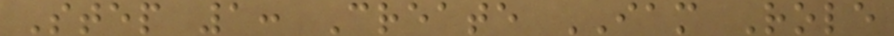Step 1: Create IAM Role
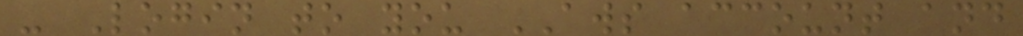- Login to you AWS account and
